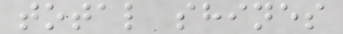total shines
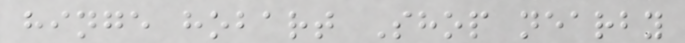hinge hobart Shop nearby
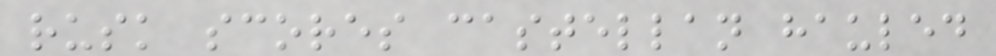rusk scores castellan hauled
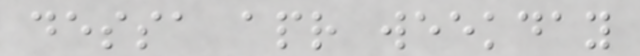dessa apr weekday
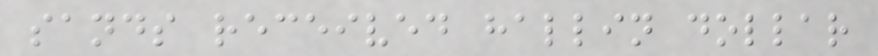sands received hallin dollar
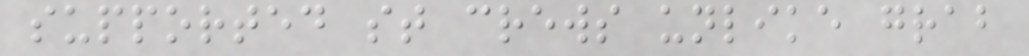supported st crews unlike grab
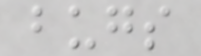bugs
